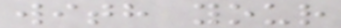with your
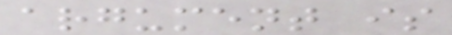argument is
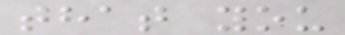that you
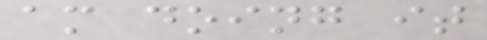am doing it
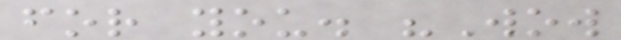for you. "Wow
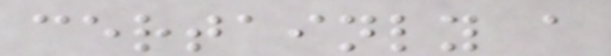certainly a
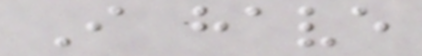I have
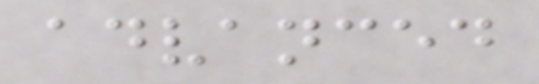advanced
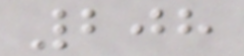208
